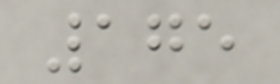175
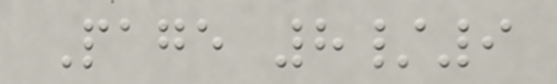Page 8/9
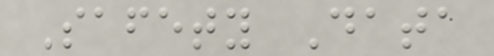Safety Data
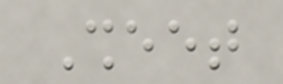Sheet
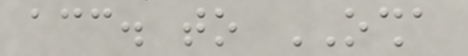acc. to OSHA
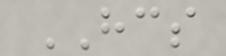HCS
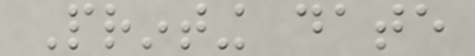Printing date
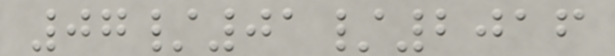07/01/2016
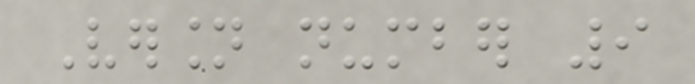Version number 9
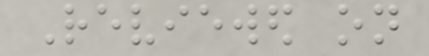Reviewed on
